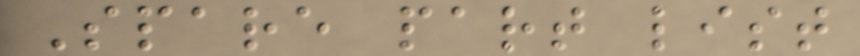Spare part list
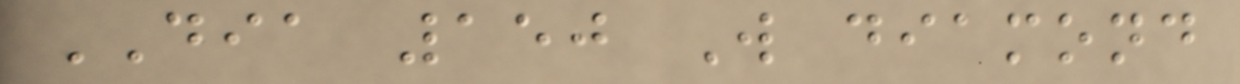DIA 150 W diamond
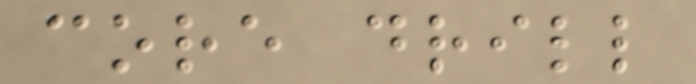core drill
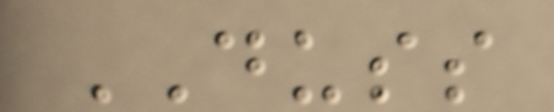DUSS
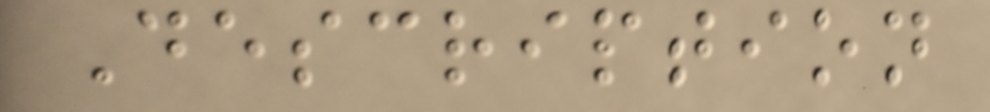Description
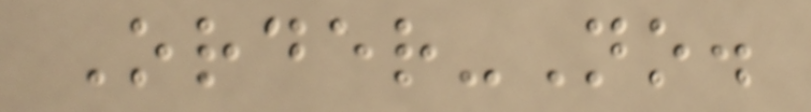Order-No.
